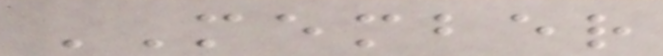MEMBER
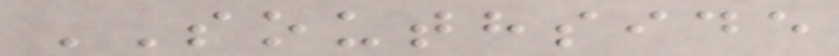SOUTHSIDE
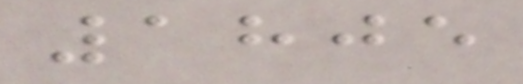1805
